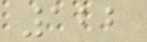122
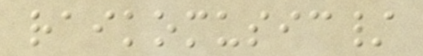raikomusic/
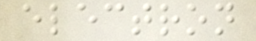electron
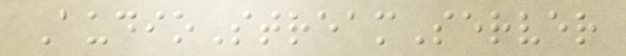AudioStreamServer
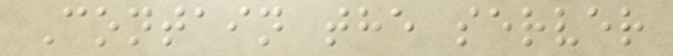Contain the server
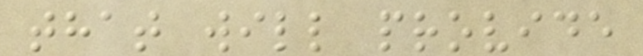that will provide
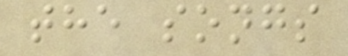the songs
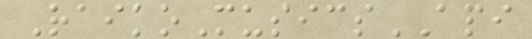RaikoMusicsAPI
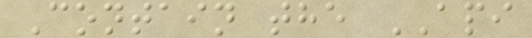Contain the API
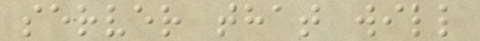server that will
